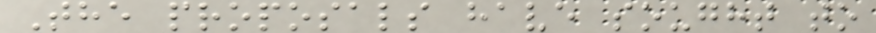The proposals have sought to
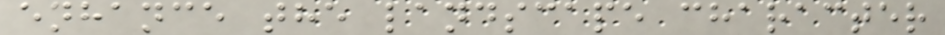enhance the landscape character
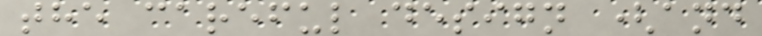the careful design (and
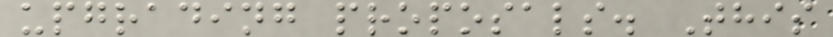upgrading proposals. This
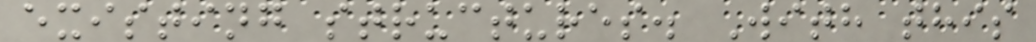existing structures. With this
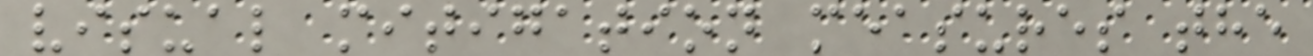visual mitigation measures the
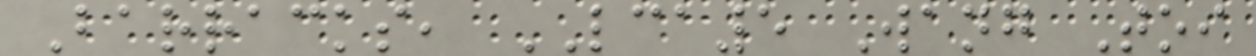Barracks, LCA5 Wang Toi
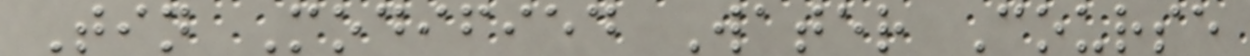Tin Modified Water Course
